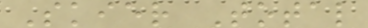Skier Total
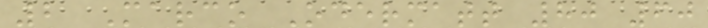2 Marco Odermatt 80 60
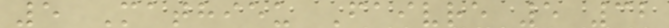5 Mathieu Faivre 5 32
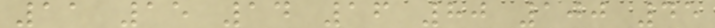11 15 14 16 80 100 45
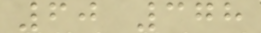60 378
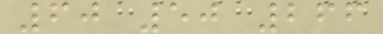60 50 266
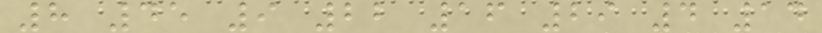8 45 9 22 16 29 4 14
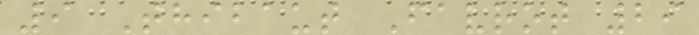9 Thibaut Favrot 29
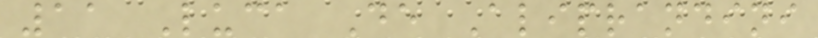11 Luca De Aliprandini
